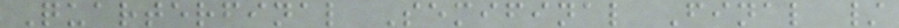Quarterfinal Semifinal Final /
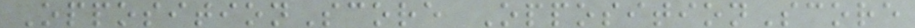OppositionScore OppositionScore
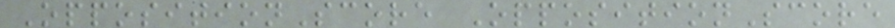OppositionScore OppositionScore
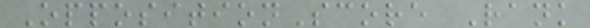OppositionScore Rank
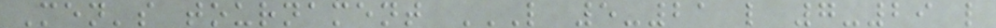Men's tournament L 5-21 L 7-29 L
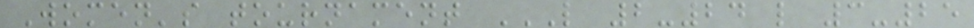Women's tournament L 2-24 L 3-25
